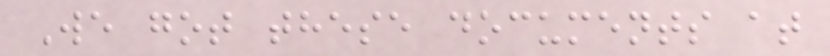We got these documents at
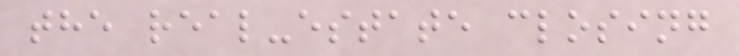the real-estate closing
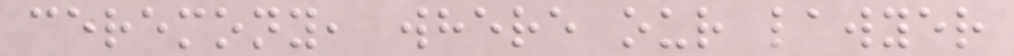ceremony, where our lawyer
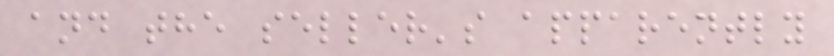and the seller's apparently
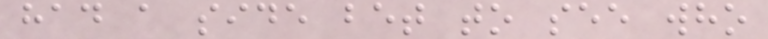had a side bet to see who
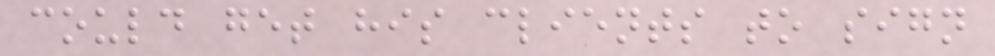could get his clients to sign
